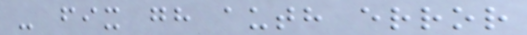- fix gh auth error
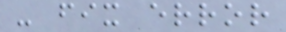- fix error
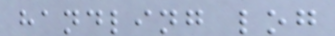handling log
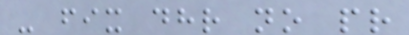- fix dhr no pr
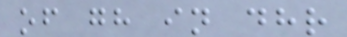of gh in dhr
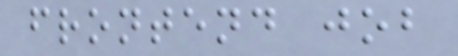frontend job
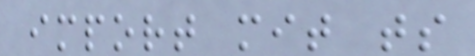import mit ts
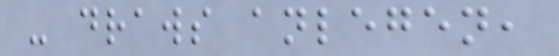- draws anlegen,
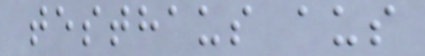testhaus aus
